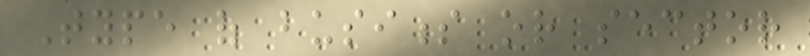Type of business or sector
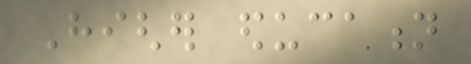Higher education
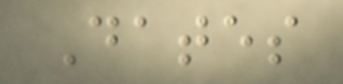Dates
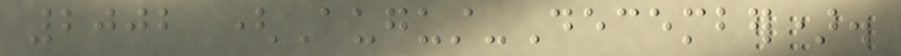2002 (August-December).
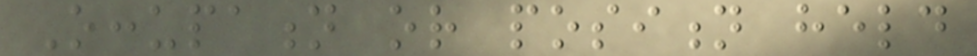Occupation or position held
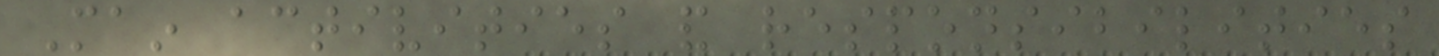Main activities and responsibilities
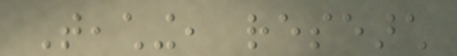Teaching, research
